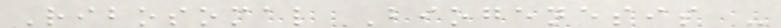Ribosomal Biogenesis -
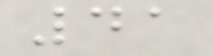41
